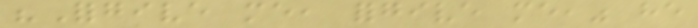"Forgive me, forgive me," he
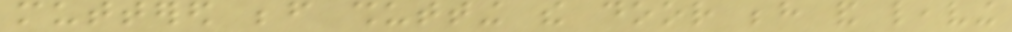muttered before shutting the door behind and leaving
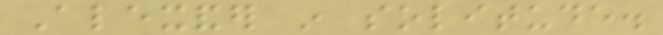Alexander in solitude.
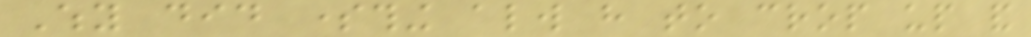Why did something always have to crop up and
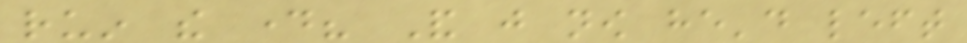ruin the day? And just now he'd left
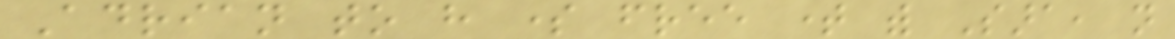Adrian to have some free time with Sara, not
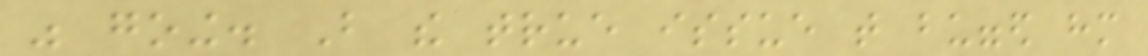was going. But the true issue that bugged him
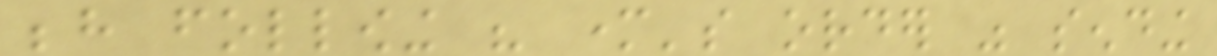behind following his mother's order was sending
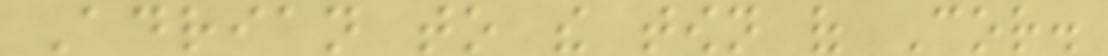Adrian to the town of Cor.
